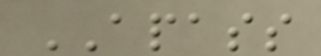APASS
